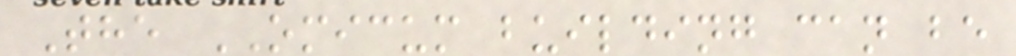The OMICUM building can be
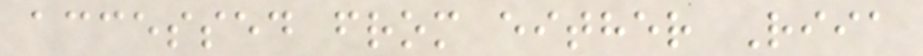accessed from either Riia
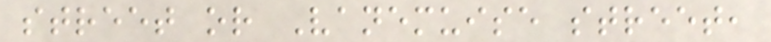street or Vanemuise street,
